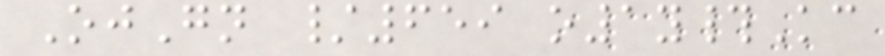OjGn /659 o1y#Kc
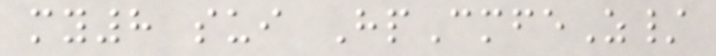my8 sui HpCmfeZ/
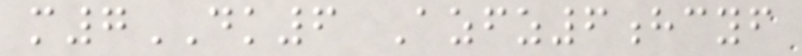m7DK6 Azfz6hcyf
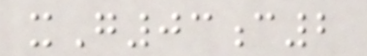xG03c2
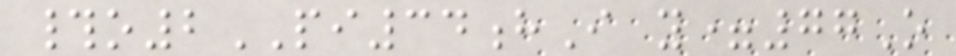#o2PI34hI y=77O
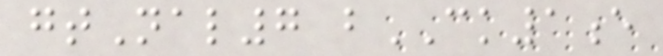gtNal7 bCK1e
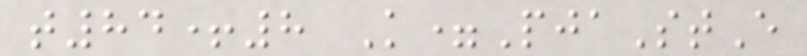t84+8 K=PjaStE
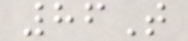86T
